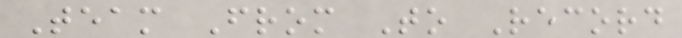Team From To Record
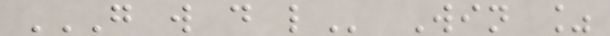G W D L Win %
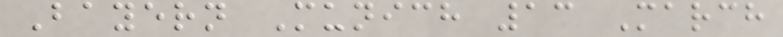Bayern Munich 13 March
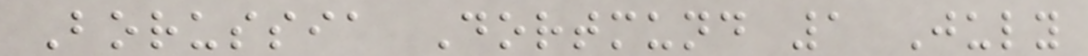Borussia Dortmund 1 July
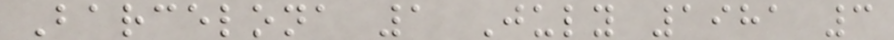Barcelona 1 July 1981 3
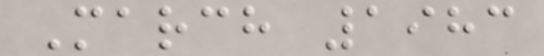March 1983
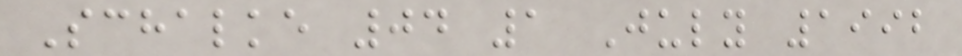Schalke 04 1 July 1992
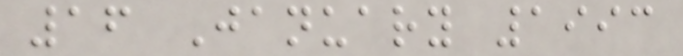16 January 1993
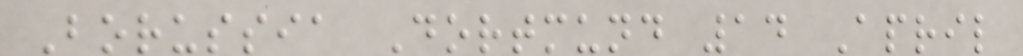Borussia Dortmund 14 April
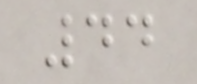44
